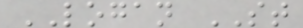LOGAN ST
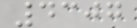4307
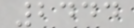2444
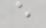e
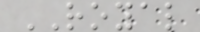ROYAL
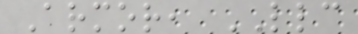Armor, LLC
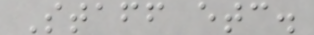Staff etc.
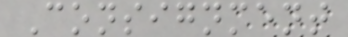Consignment
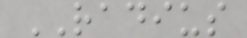RADIUS
